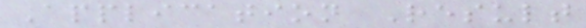Application Result
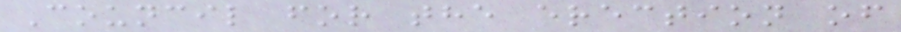Council for the erection of
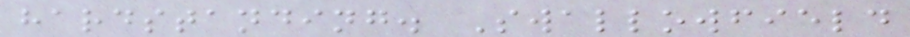hardstanding. Swallowfield
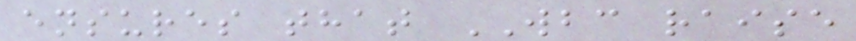ensures that WBC raise
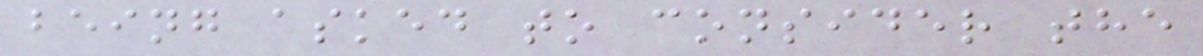being asked to consider the
